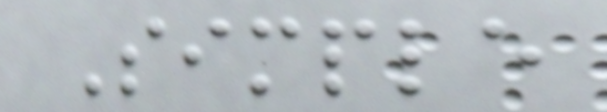Simple
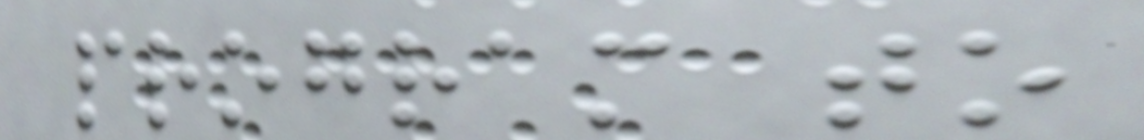program to
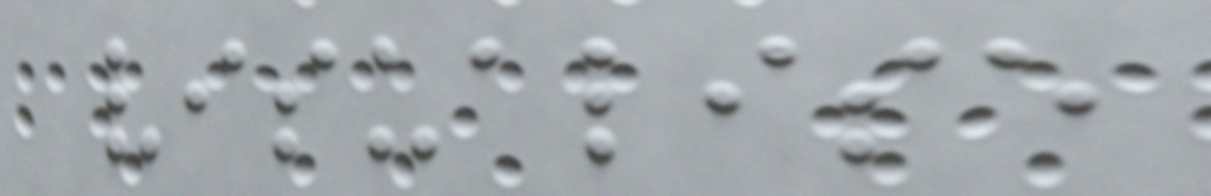visualise
